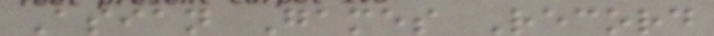Asian Games Record
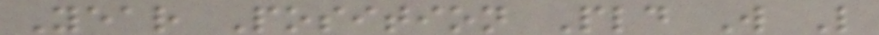Year Position Pld W L
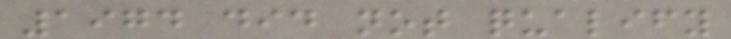1974 did not qualify
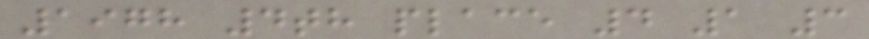1978 4th place 4 1 3
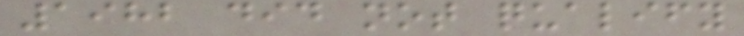1982 did not qualify
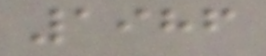1986
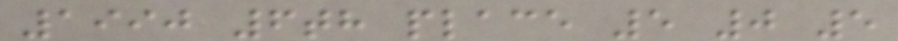1990 6th place 5 0 5
